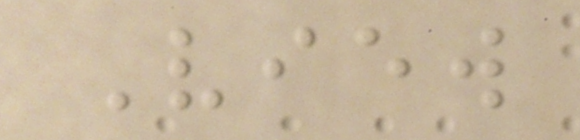View
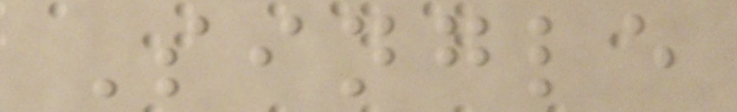Single
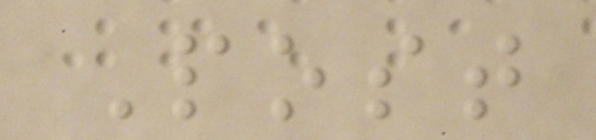Post
